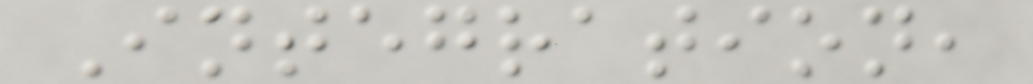Integration,
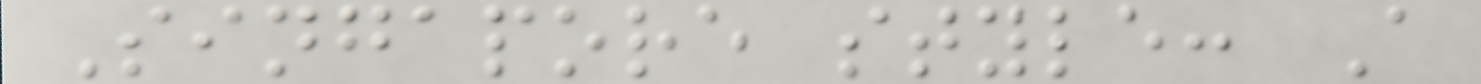Singapore style: A
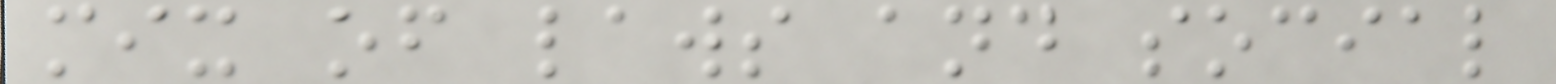mix of laws and social
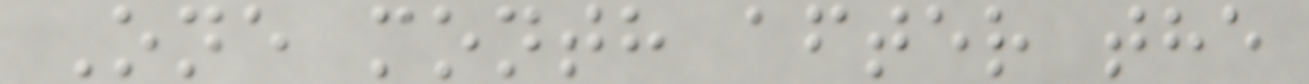One month after the
